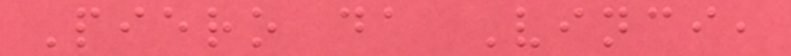Piero da Vinci,
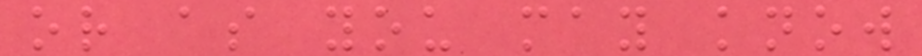or as you may know
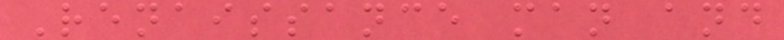Renaissance man and
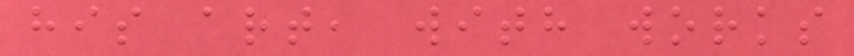his art, with works
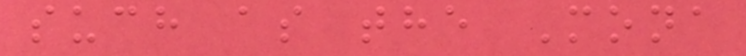such as the Mona
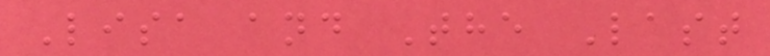Lisa and The Last
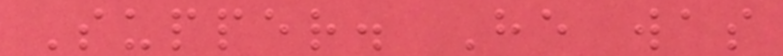Supper. He was
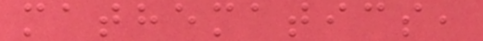mathematics,
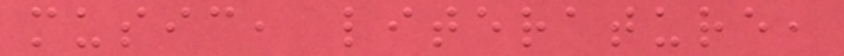music, literature,
